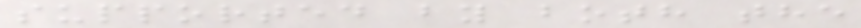supported by both the
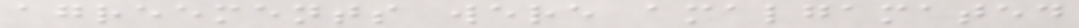agreements were amalgamated
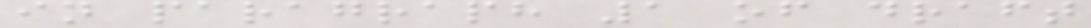in paragraph 1 of draft
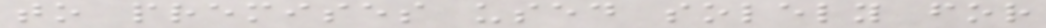to premises used solely for
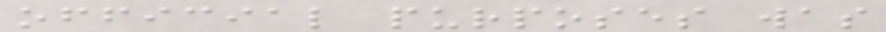official purposes was
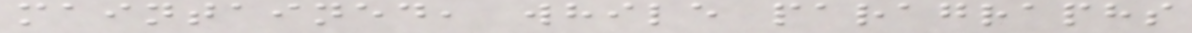maintained, while paragraphs
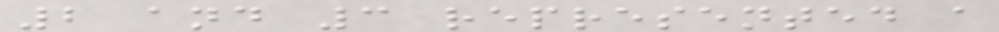2 and 3 represented a
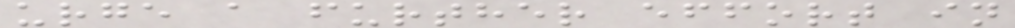urge a further effort in
